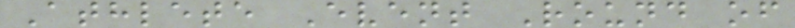Athlete Event Round of
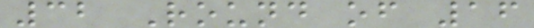32 Round of 16
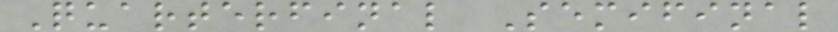Quarterfinal Semifinal
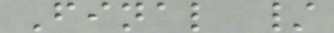Final /
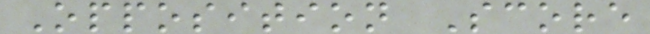Opposition Score
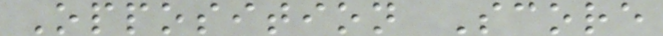Opposition Score
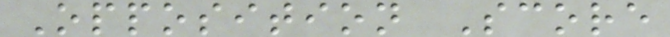Opposition Score
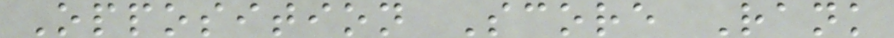Opposition Score Rank
